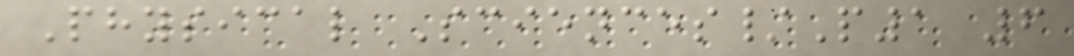Physical Sciences/P1 6
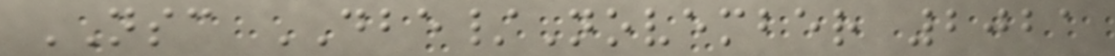NSC DBE/November 2021
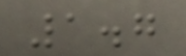1.7
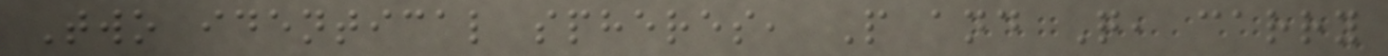Two identical spheres, P and Q, carry
